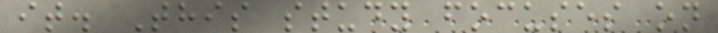it. This study focuses on
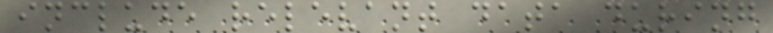include relevant data during
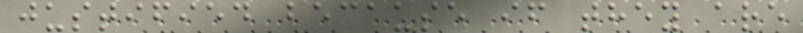justified because if they are
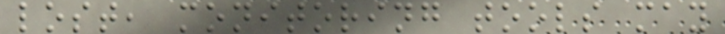lost, monitoring tools may
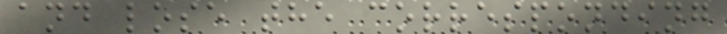and lose the corresponding
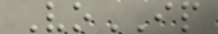VoIP
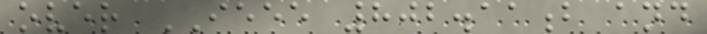over IEEE 802.11b and
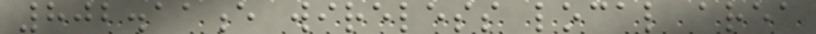802.11e wireless local area
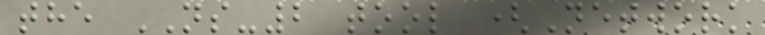the NS-2 tool (Network
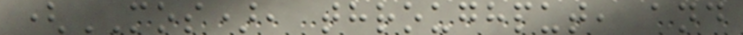(MOS), throughput, and
